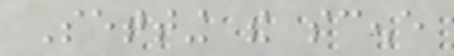Setting the scene
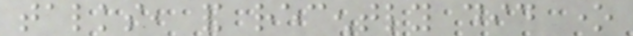talks, and recently did one
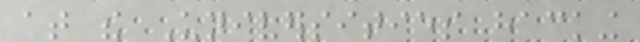at the Universities hacking
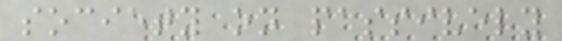society on passively
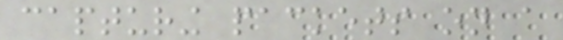capturing packets on a
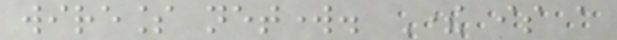wireless network. There is a
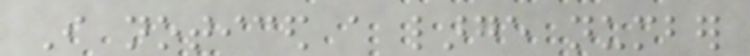I noticed a large number
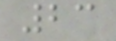23
